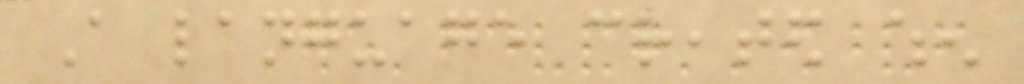A language created when
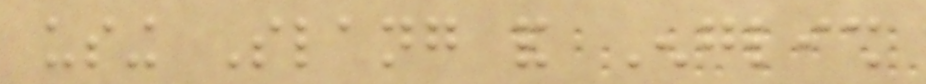using Slang and English
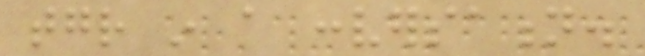together in a conversation.
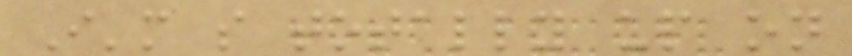I'm so totally up on
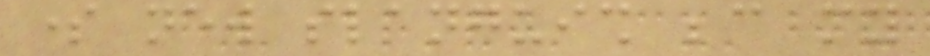some new slanguish because my
